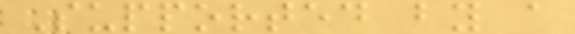Supported by a
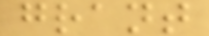grant
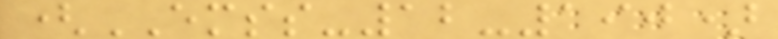(EMSS-12-190)
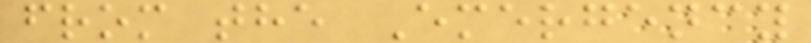from the Emergency
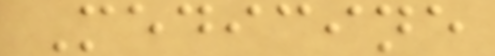Medicine
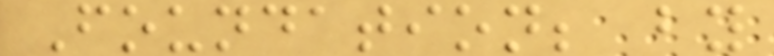Foundation; by
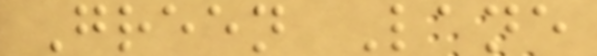Green Lane
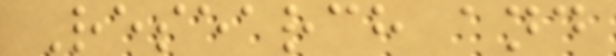Research and
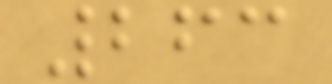263
